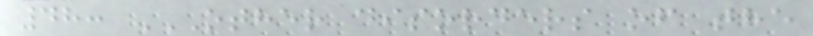48: OTHER DISORDERS OF THE
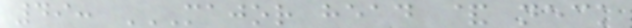49: MAJOR HEAD & NECK
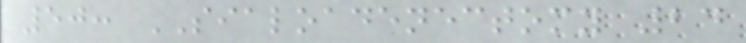50: SIALOADENECTOMY 24
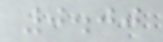0.00
